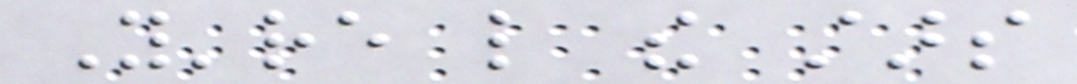You're like the stars
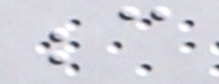because
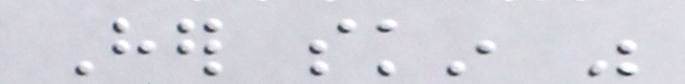Her skin was
